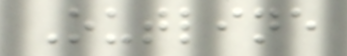Outline
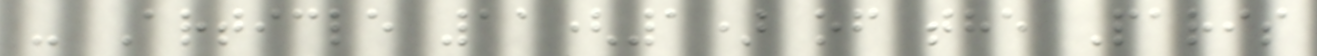- Article 11(1) of the Paris
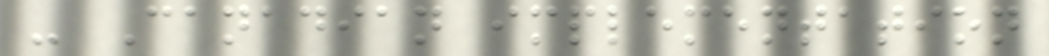- Canadian implementation
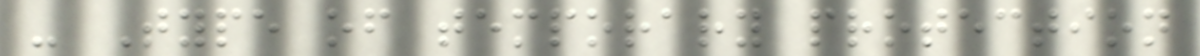- Type of temporary protection
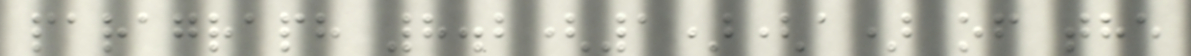paragraph 8.2(1)(a) of the
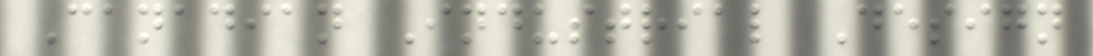Canadian Industrial Design
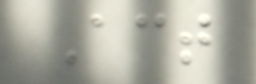Act
